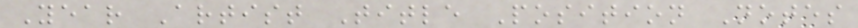Year Artist Title Position Notes
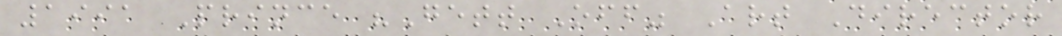1991 Prince "Gett Off" Art Director
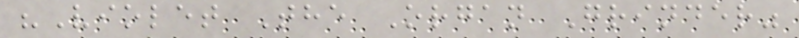"Violet The Organ Grinder"
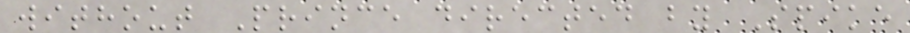without Prince directed by Spike
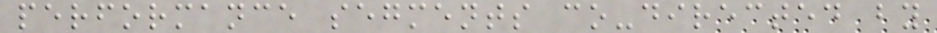performance segments co-directed by
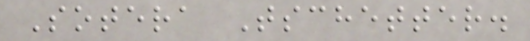Sotera Tschetter.
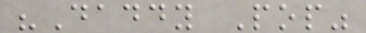"Daddy Pop"
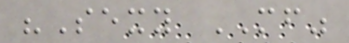"Sexy MF"
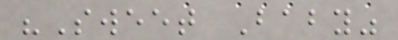"Sweet Baby"
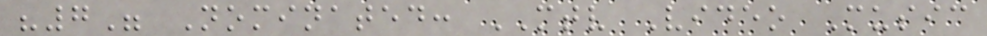"7" Nominated: MTV Video Music
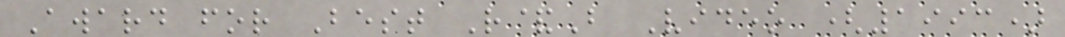Award for Best R&B Video (1993)
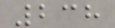238
